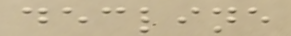decline
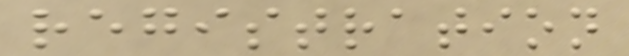registration
